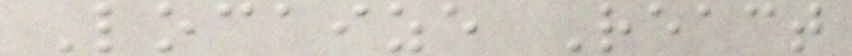Locaize React
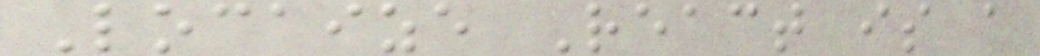Locaize React is a
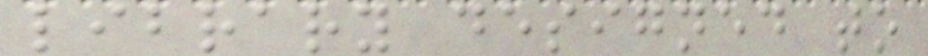library designed to
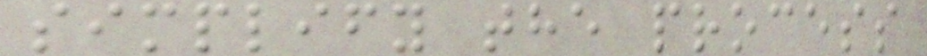simplify the process
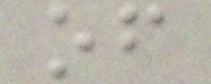of
